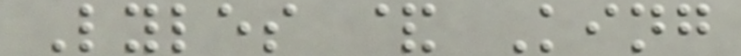Lyles & King
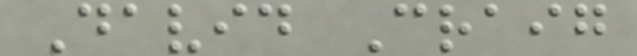David Craig
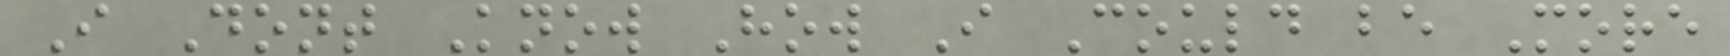I Dont Know How I Could be More
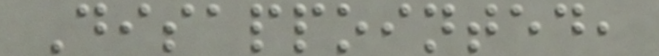Disappointed,
